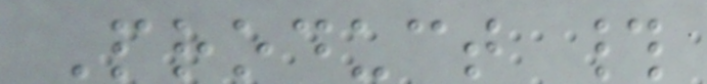Product #
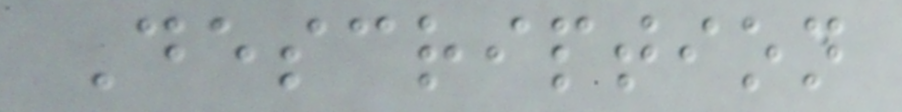Description
